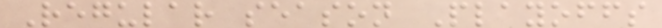Regular season Playoffs
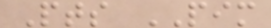Pts PIM
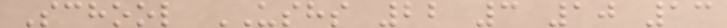School USHS 22 3 10 13
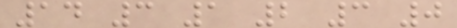14 3 1 2 3 0
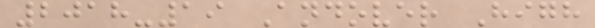2018-19 Andover High
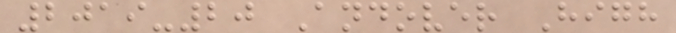2019-20 Andover High
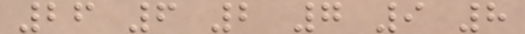26 6 2 7 9 8
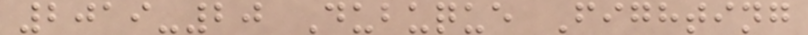2019-20 Dubuque Fighting
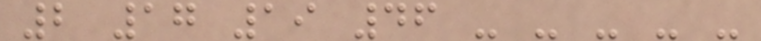2 17 19 46 - - - - -
